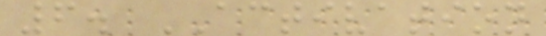6. ACTIVATION
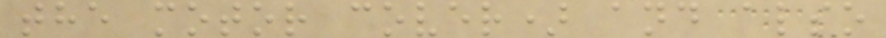the motor cover) and also
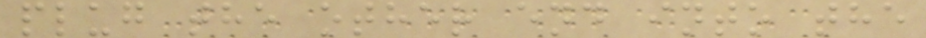plug the other end into the
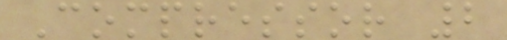Compressor 2
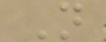N
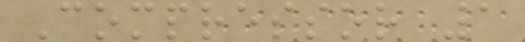Compressor 1
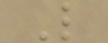L
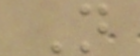N
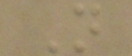N
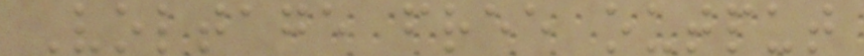Voltage free output
